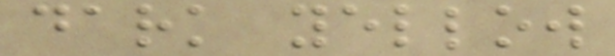dark yellow
